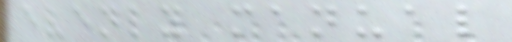evenly manual
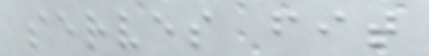serves fit
